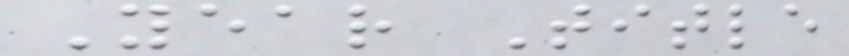Year Title
